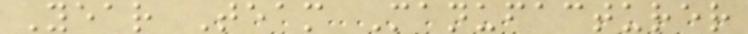Year Team Manufacturer
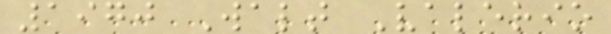1970 Walt Valerio
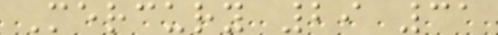Mercury 29 31
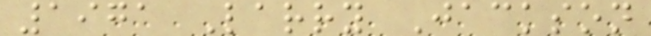1971 Larry Jackson
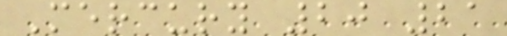Mercury 20 21
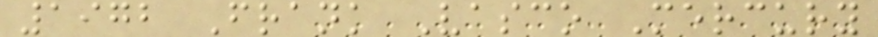1972 Frank Vasco Mercury
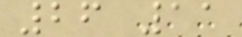26 11
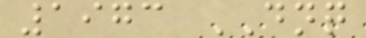1973 DNQ
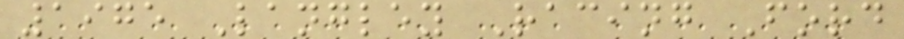1975 Langley Racing Ford
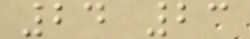24 23
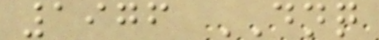1976 DNQ
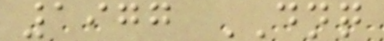1977 DNQ
